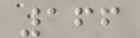166
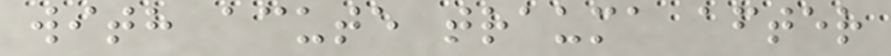with acute trauma after
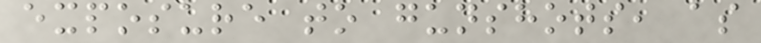exposure to gunshots, as
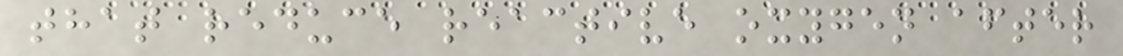that reduce reactive oxygen after
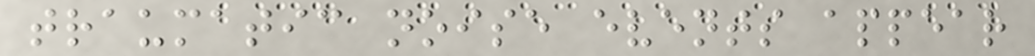traumatic noise events appear
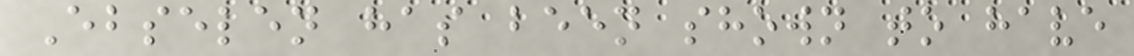Ebselen has been shown to have
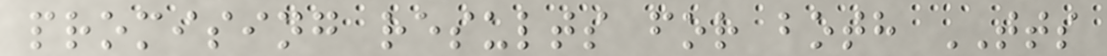promising results for both TTS
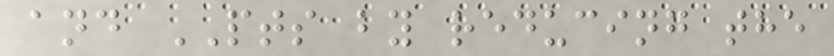and PTS by reducing the
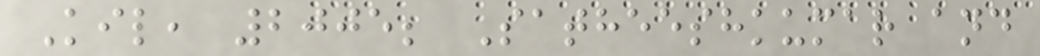Kil, 2005; Satheeshkumar and
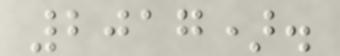2017).
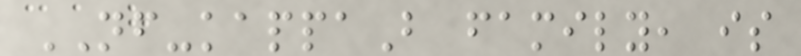NF-kappaB family, is
